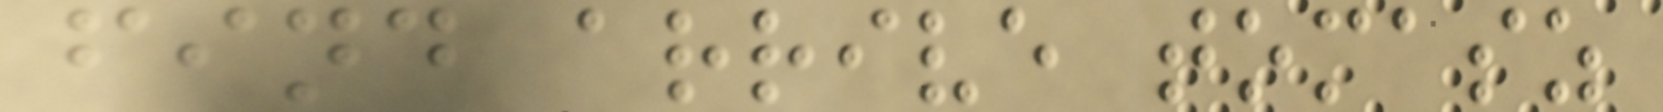find arrive tomasz
